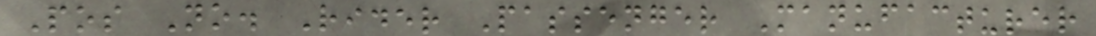Pos No. Rider Passenger Manufacturer
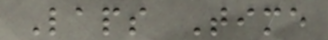Laps Time
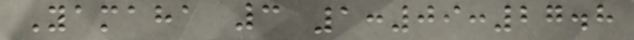Yamaha 3 1:09:27.8
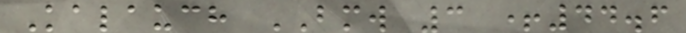Kalauch BMW 3 +44.6
